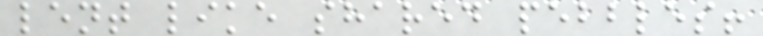lent like shared pebbles!
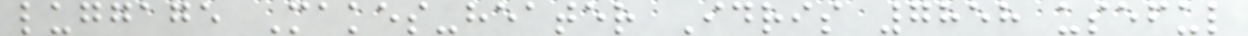luggage Makes-heater Idris 7858 useful
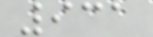931
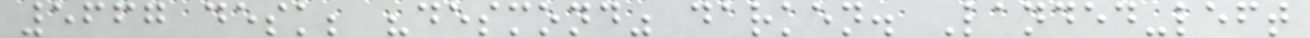5667 desk; "desmond" darken. Landed-left
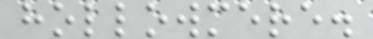hollowmere.
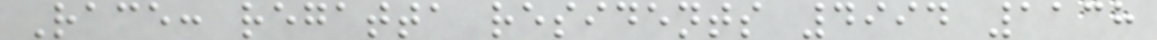Race: regatta residents 4994 1138
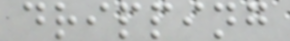dripping
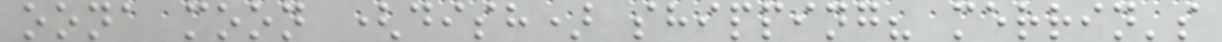oona moon (dish) shipping? merrin's
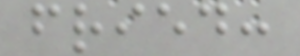fried:
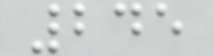245
